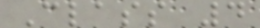Class 4
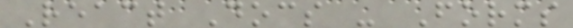React Docs - Forms
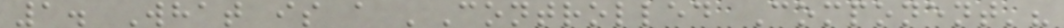1. What is a 'Controlled Component'?
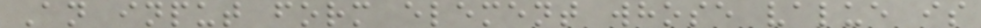An input form element whose value is
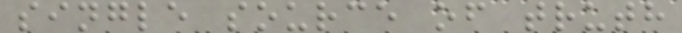single source of truth
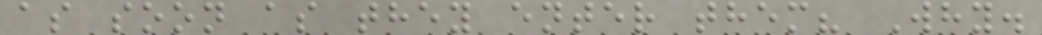as soon as they enter them? Why.
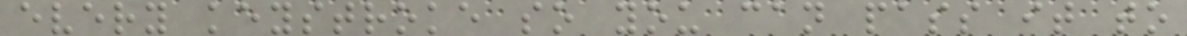every keystroke so you can pass it to
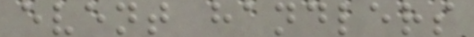event handlers
